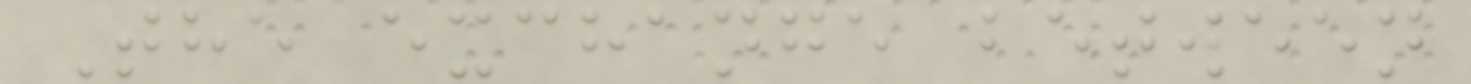The exchange between
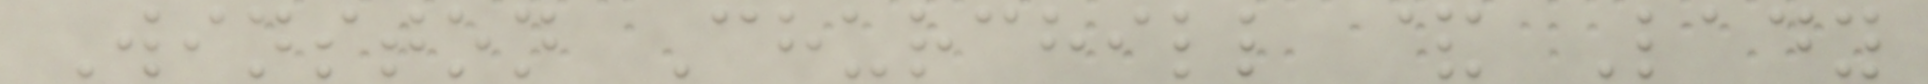Winston Churchill & Lady
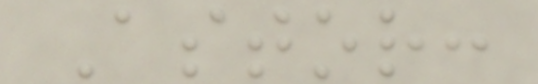Astor:
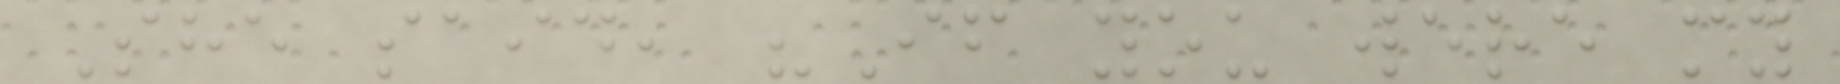She said, "If you were my
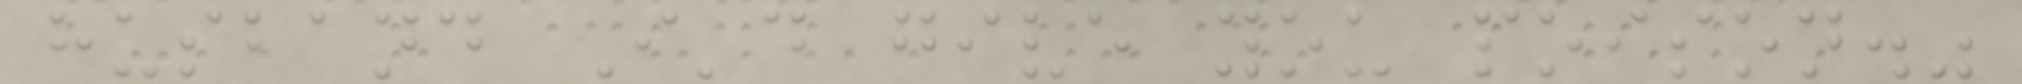husband I'd give you poison."
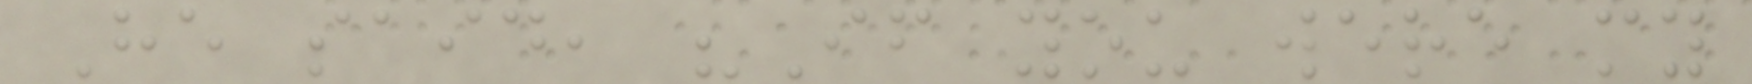He said, "If you were my
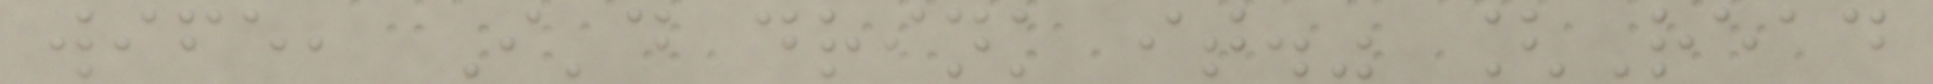wife, I'd drink it." [Read
